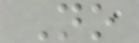No
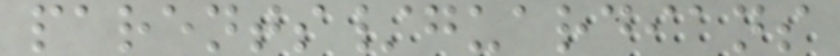parents/guardians
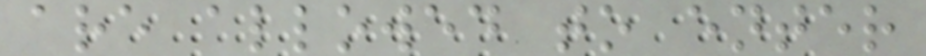are allowed to enter
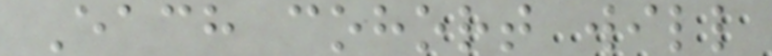Each cohort will
